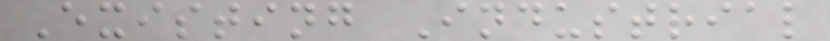Existing Industrial
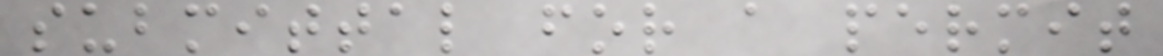submittal for a permit
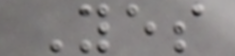Yes
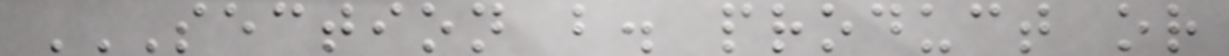SECTION B. PRODUCT OR
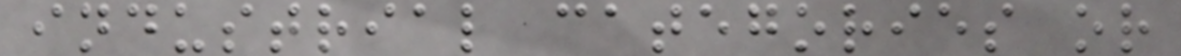industrial categories or
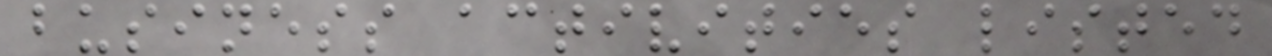business activities listed
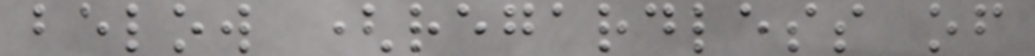below (regardless of
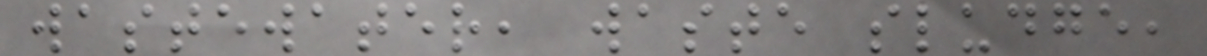wastewater, waste sludge,
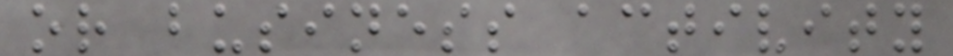or business activity
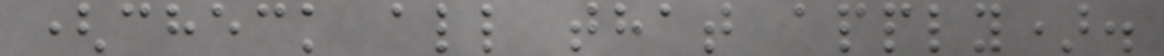(check all that apply).
